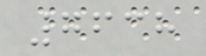7638
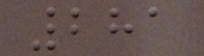281
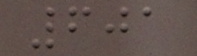601
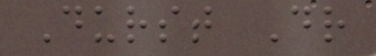Durst Dr
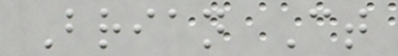Brian Ct
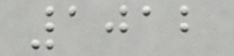1012
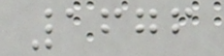1676
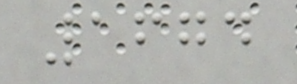1674
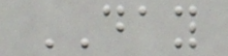DAY
